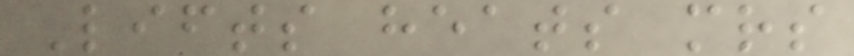Lifts heats mrs
